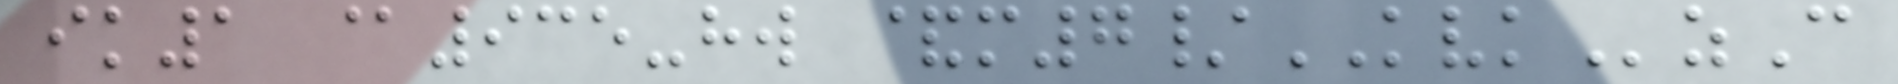ik1 @935-hw &m7/KVKzC
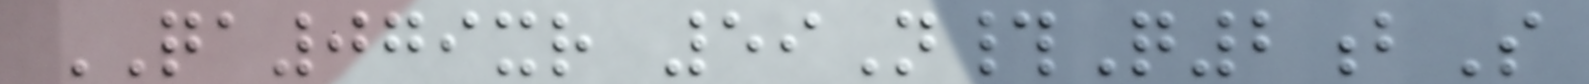QA079xr 59N#Q2bS
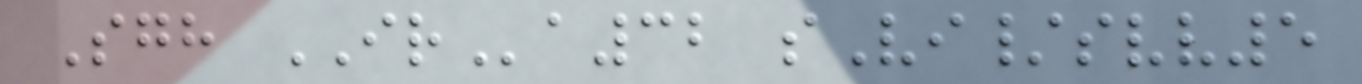Sgh IRa32 sVi/svv5
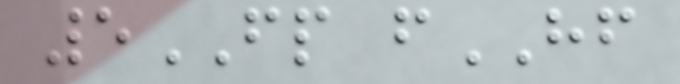5FP fHF
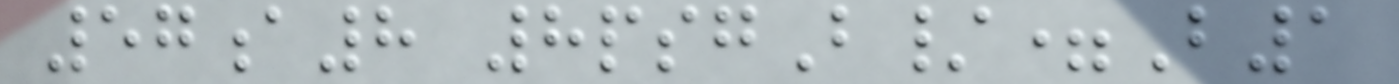57a8 8psgB/=B1
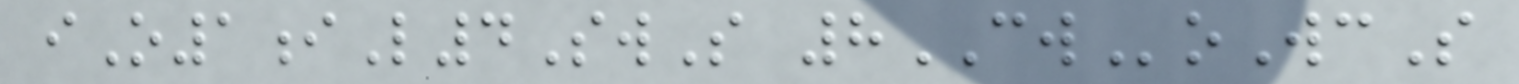iO1iL4SwS 8CWoWcS
